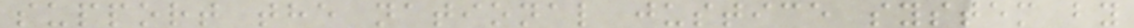support the national justice system by
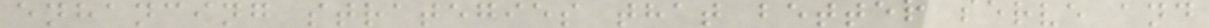enhancing strategies that better serve and
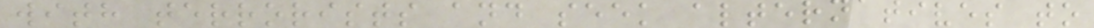with terrorists and seek alternatives to
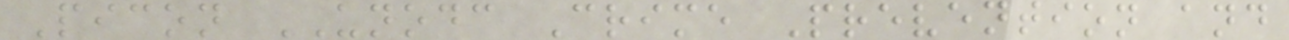Picon UNODC Crime Prevention and
